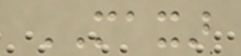MAXAR
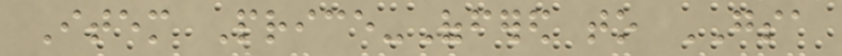Item Price-Offered to GSA
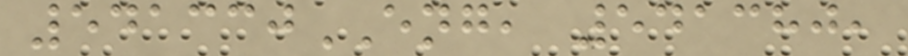541330ENG, 541380,
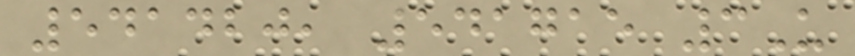541420, 541715 3U
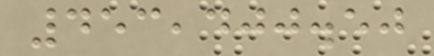453,400.50
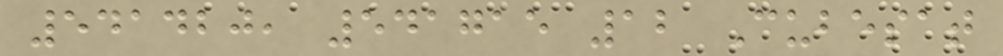541420, 541715 12 Cubesat
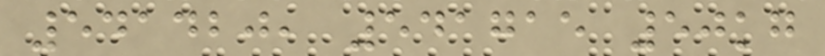541420, 541715 50kg
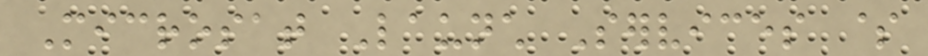Microsat Launch Services $
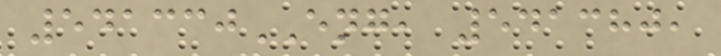541330ENG, 541380,
